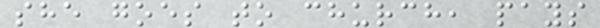she goes to church, pays
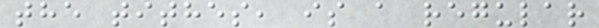the tithes, is a regular
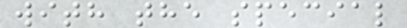with the special
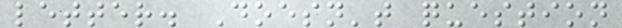letter. Doesn't question
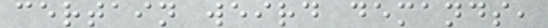certain weird demands,
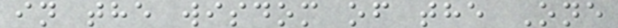in the wisdom of the One
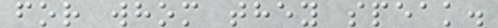for whom they speak.
